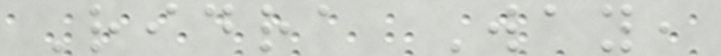Ridra Way,
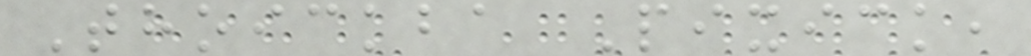Thoickba Pixick,
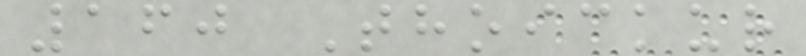160 Thoickur
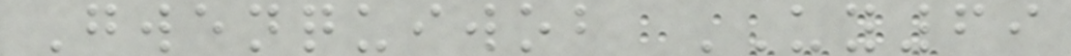Gwenquiwob UY69
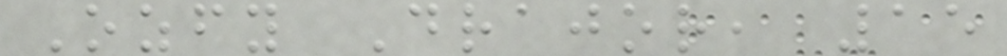Ozfy Drajor, 15
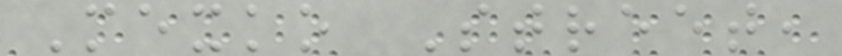Mexko Street,
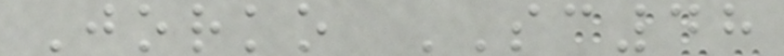Jorko SC48
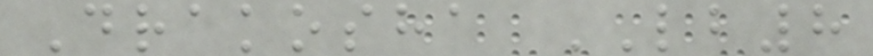Drakosha LB8
